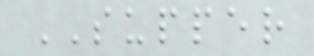SUPPER
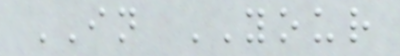IN YOUR
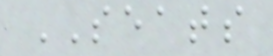SEATS
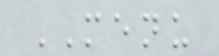MENU
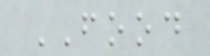FOOD
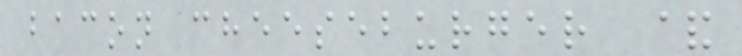bacon cheeseburger &
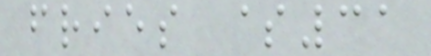fries $31
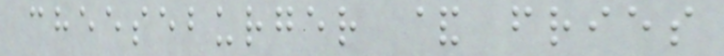cheeseburger & fries
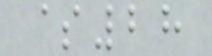$28
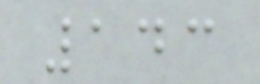143
